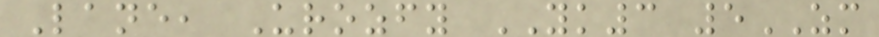Lane, Urozfy YK3 5ZM
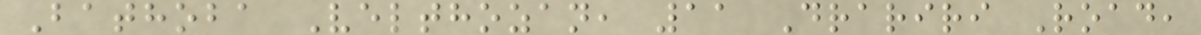Bathoba Velthozan, 11 Drariri Road,
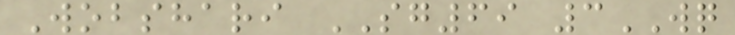Wobshari SG69 3WQ
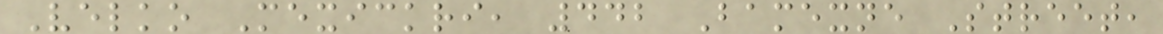Velko Mexickri, 442 Bamexne Street,
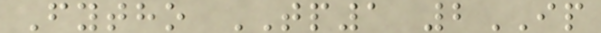Fytho TP1 2IP
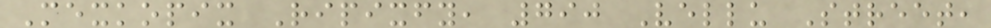Mexkopix Ripixfy, 790 Vellu Street,
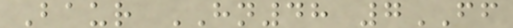Baur HN48 7FF
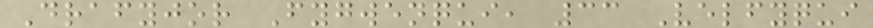Drafyjor Fygwenqui, 33 Velfyqui
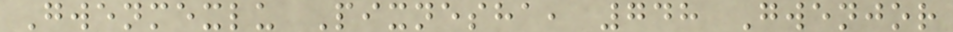Gwenmexlu Pixnesha, 748 Gwenjor
